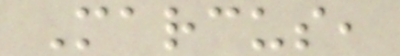Marcus,
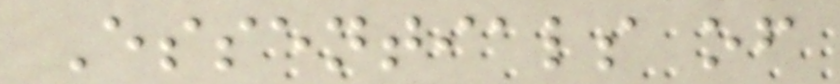Essentials of
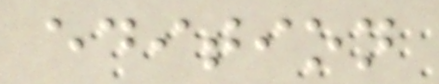edition
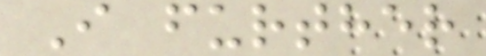I further
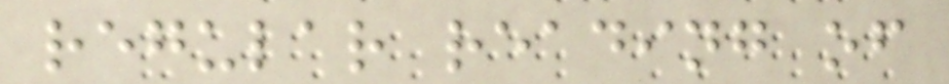regular reading of
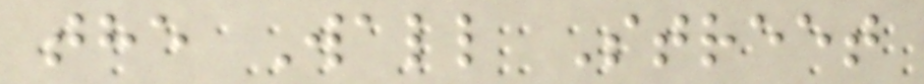the Wall Street
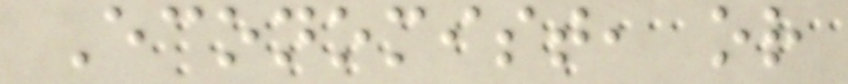Economist, or
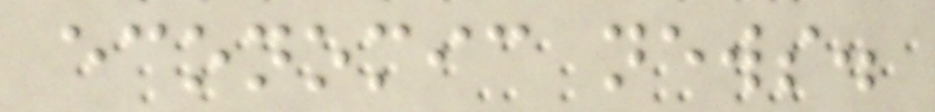economic news.
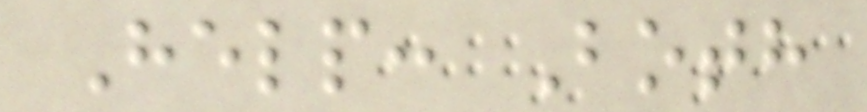Help: Both
